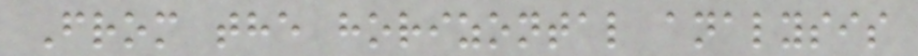From the horizontal analysis
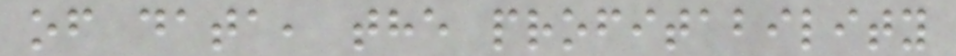of data, the profitability
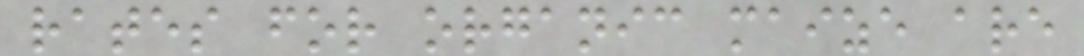rates for organic maize are
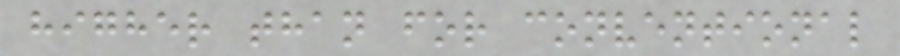higher than for conventional
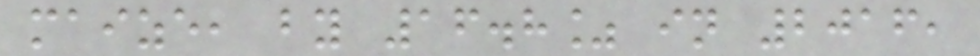maize, by 16.8% in 2016,
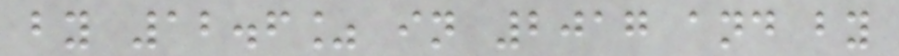by 12.6% in 2017 and by
